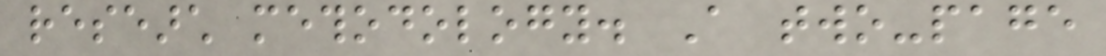research methodology. A two-page
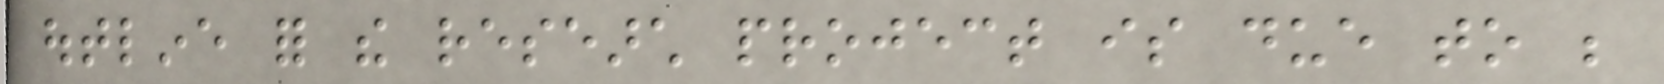outline for the research project is due to be
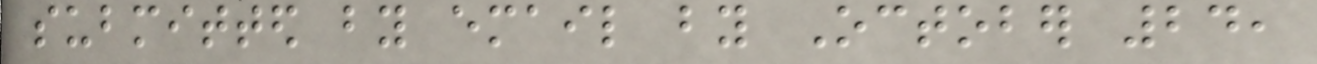submitted by email by October 24,
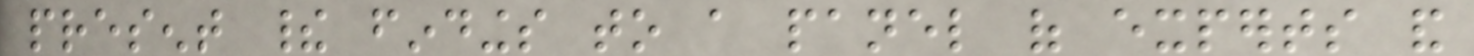present their findings to a panel of experts and
